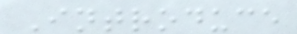Introduce
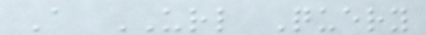A URL Query
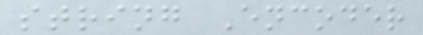string Encoder
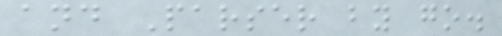and Parser by go.
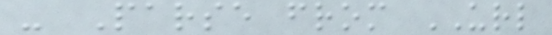- Parse from URL
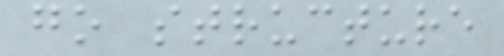go structure
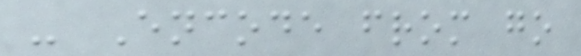- Encode from go
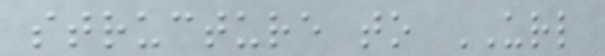structure to URL
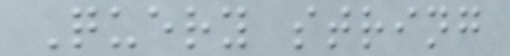Query string
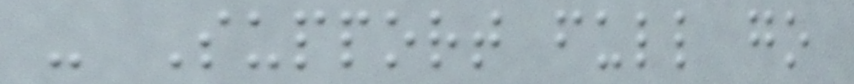- Support full go
